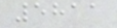5811
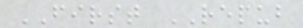FIRST REPUB
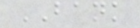BANK
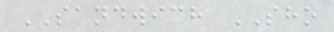SANDWICH SHO
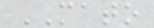MATO
